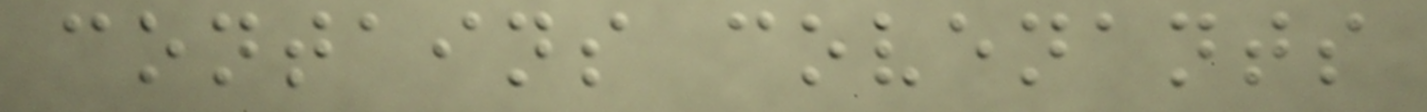contains covenants
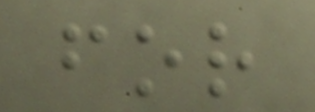for
